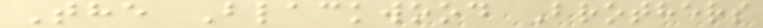The Blackwood Brothers
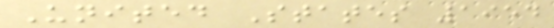United States 1954
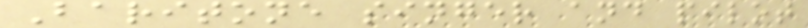Baritone singer and pilot
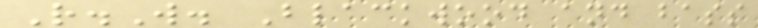R.W. Blackwood and bass
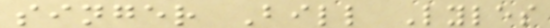singer Bill Lyles
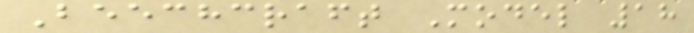Beechcraft Model 18
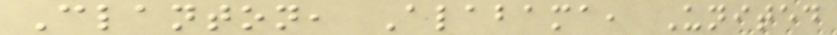Clanton, Alabama, United
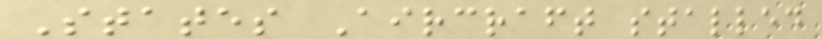States Aircraft stalled
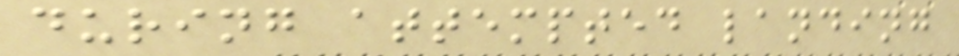during attempted landing
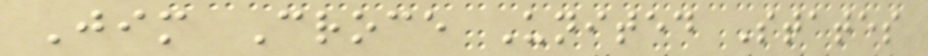Jim Croce United States
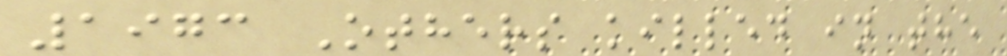1973 Others killed in the
